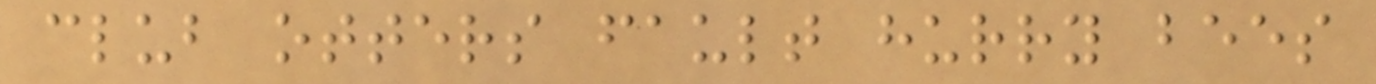club otters fault hurry bees
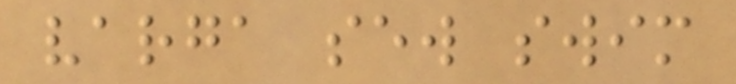varga sew swim
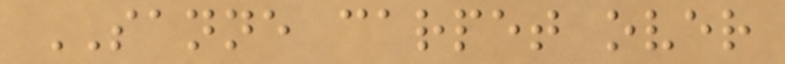SANNE carpet over
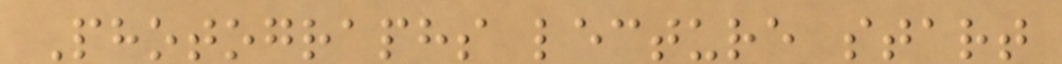Photographs lecture start
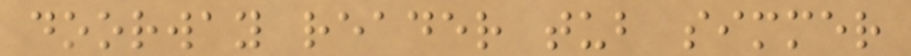doorway reader tub simmer
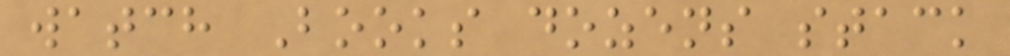watch Books dozens stack
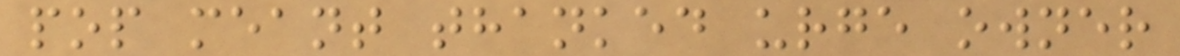pop meant thanked urge owner
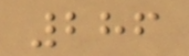286
